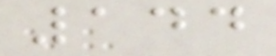144
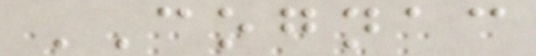COGNAC
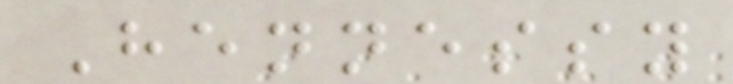Hennessy
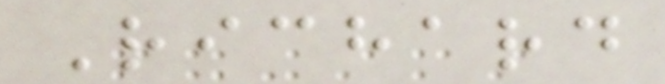Richard
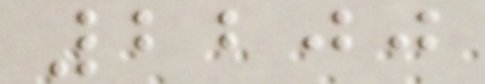2200
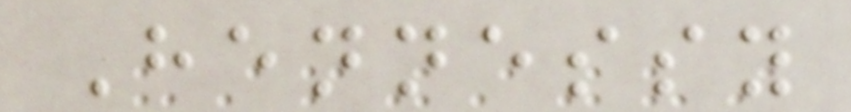Hennessy
